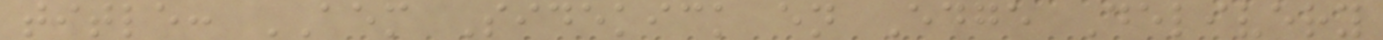title: AEM Sidekick en Edge Delivery
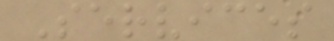Services
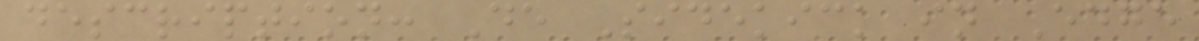description: De Sidekick in Edge
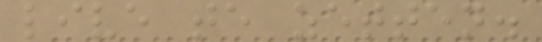live te zetten.
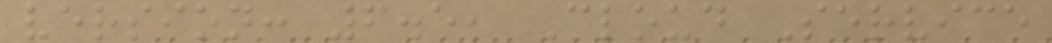version: 6.5, Cloud Service
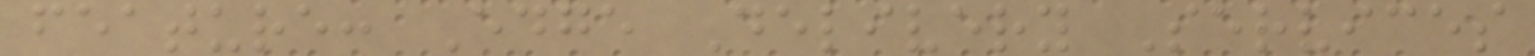feature: Edge Delivery Services
